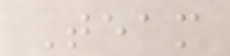Team
